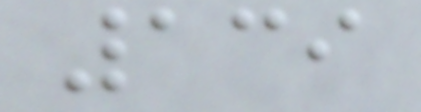139
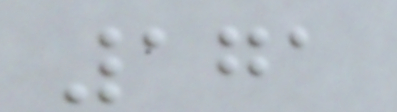171
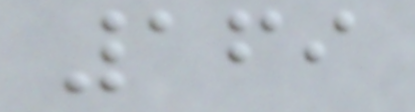169
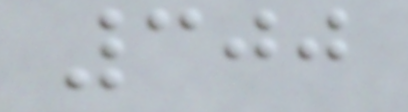300
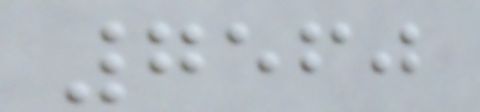7560
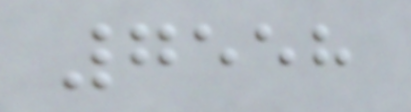7558
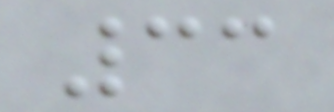33
